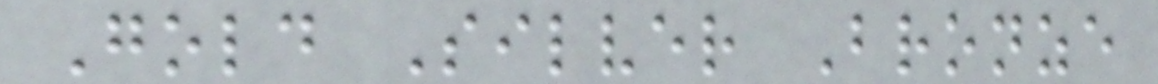Gold Silver Bronze
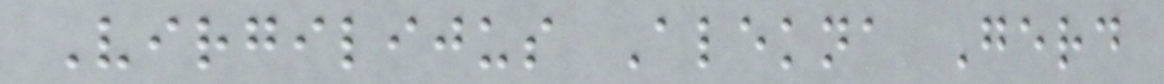Virgilijus Alekna Gerd
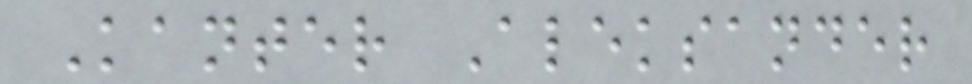Kanter Aleksander
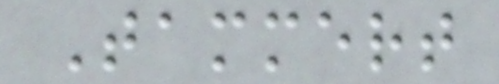Tammert
